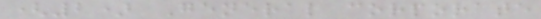(2) General corporate
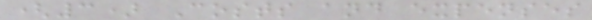(3) Costs and expenses
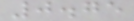0.75
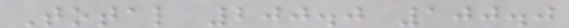Total 200.0 100.0
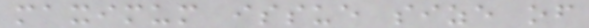maximum issue size of
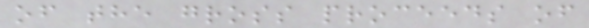of the gross proceeds of
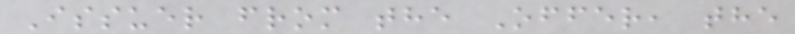Issuer from the Offer, the
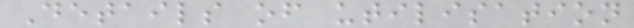Details of utilisation
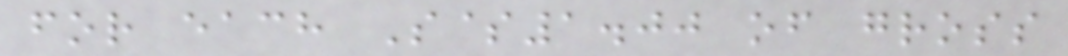for each S$1.00 of gross
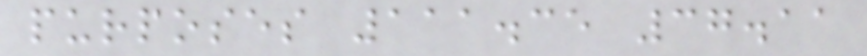purposes 111.35 37.11
